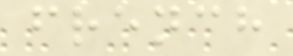french
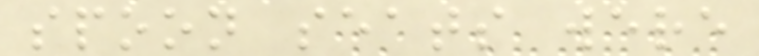spoon seats were
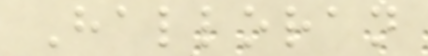Halloran
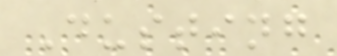Dusting
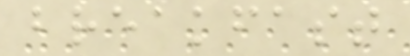breakfast
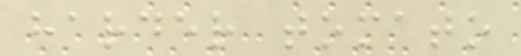harder tomato
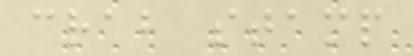crab stamp
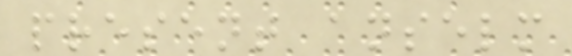present anselm
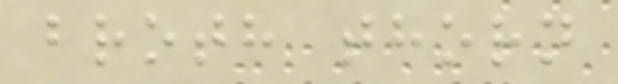broth thorn
